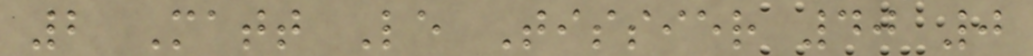2 Matt Le Tissier 40 0
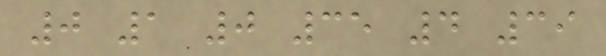0 1 0 35 4 39
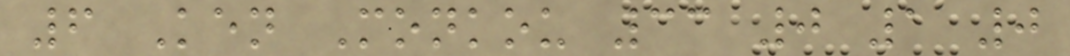6 Ken Monkou 33 0 1 0
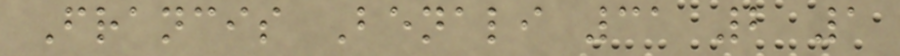Francis Benali 31 2 1
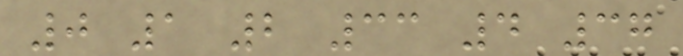0 1 2 33 4 37
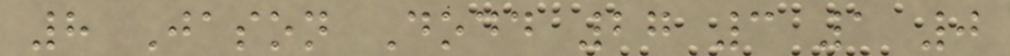8 Jason Dodd 27 3 1 0
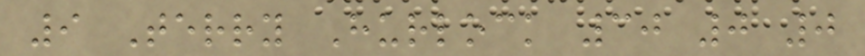9 Terry Hurlock 30 0 0
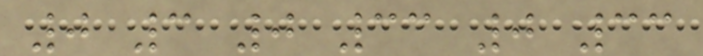0 3 0 33 0 33
